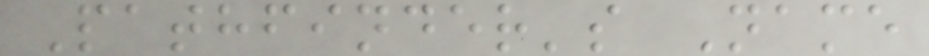Pathfinder's Name
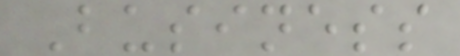Business
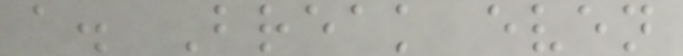a. Break even
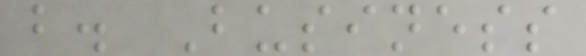b. Business
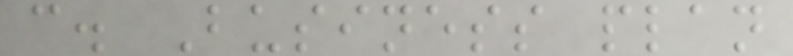c. Business plan
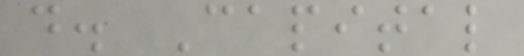d. Capital
